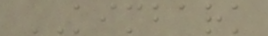KIMBARK
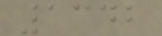1342
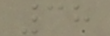38
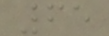65
